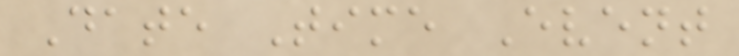Date Time Event
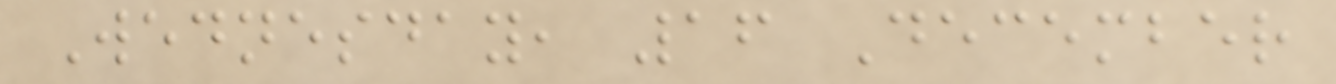Wednesday, 16 December
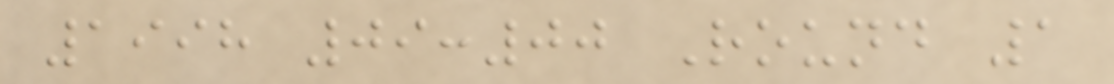1998 09:00 Round 1
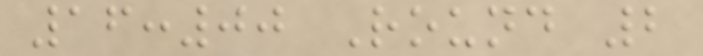16:00 Round 2
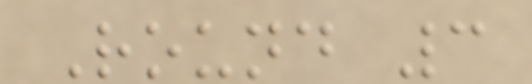Round 3
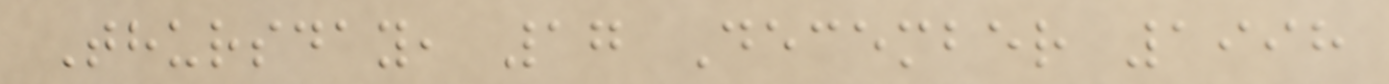Thursday, 17 December 1998
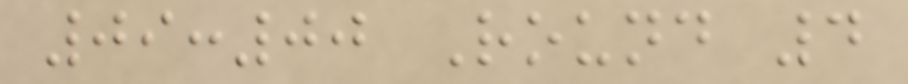09:00 Round 4
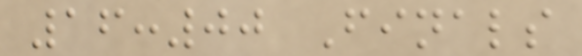16:00 Finals
